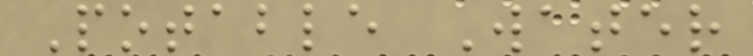Potable Water
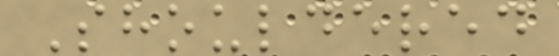Shouldered
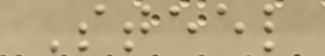Steel
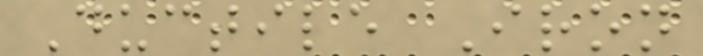Ductile Iron
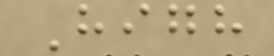High
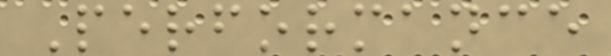Performance
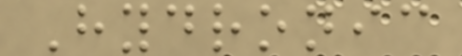Hydronic
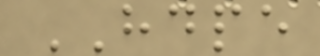HDPE
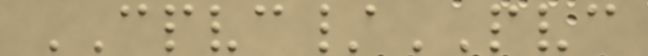CPVC/PVC
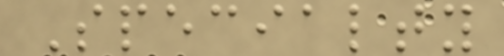Specialty
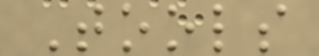Tools
